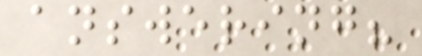answering?
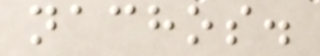nachos.
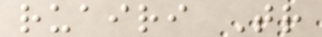ruairi Tr
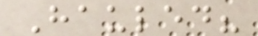Hauled?
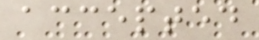accepted
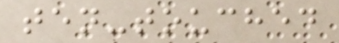ten-touched
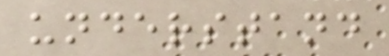understand
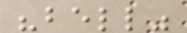"bell"
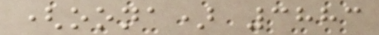(oona) 3883
